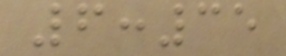6:35
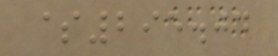$295.04
